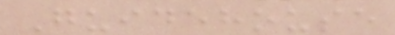Guidehouse
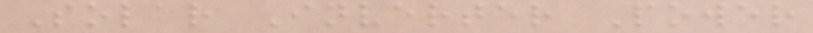Solar Inverter Power
